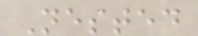Nested
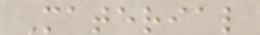Material
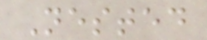Nested
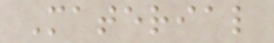Material
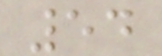54
